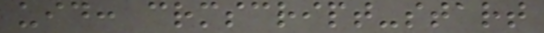uid: crmscript-start
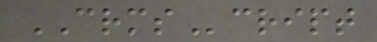CRMScript
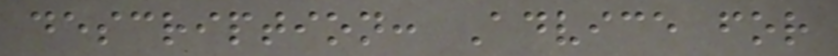description: Advice for
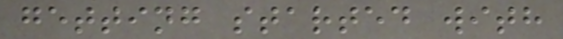getting started with
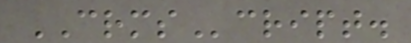CRMScript.
